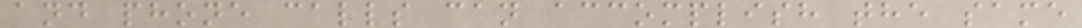and phone calls can accomplish the same
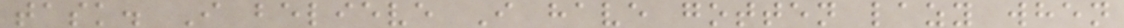task. I believe I have gotten lazy when
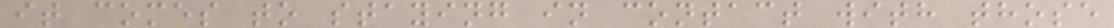it comes to staying in contact with those
